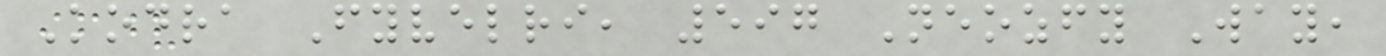Kodra Fyvelri, 597 Neozfy Way,
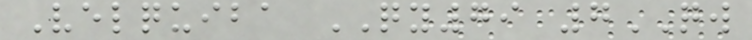Velquiba QY79 7QW
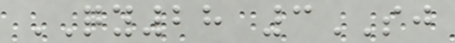QY28 3SJ
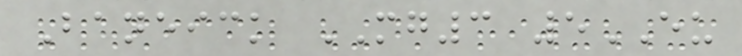Baneick MG3 5EU
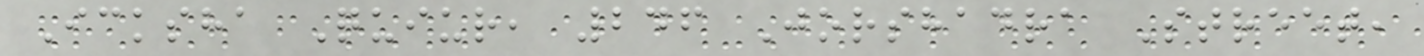Icksha Quiur, 246 Jorshadra Street,
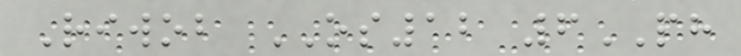Riwob OS12 6PH
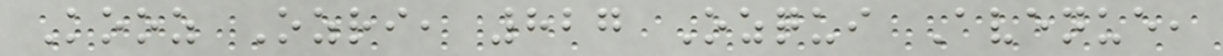Kooz Ozri, 827 Ozqui Avenue,
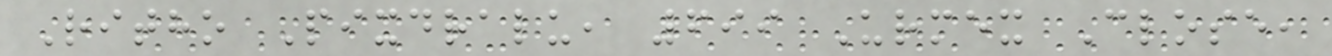Ritho Pixdralu, 699 Urmex Close,
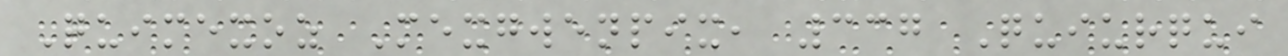Quimexoz Mexgwenpix, 337 Quiurqui
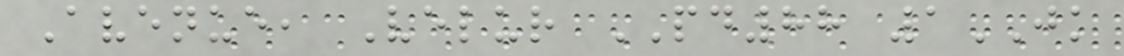Avenue, Velur PD88 1JK
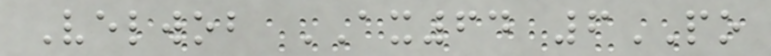Velwob AX64 6PO
